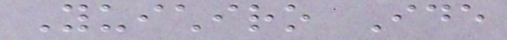Yuichiro Ide
